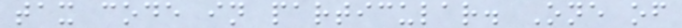tax code in particular. One of
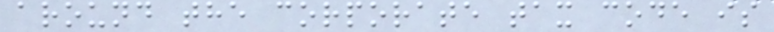around the corporate tax code is
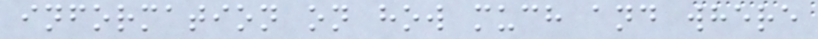information on how much and where
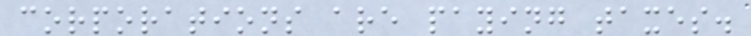corporations are paying taxes.
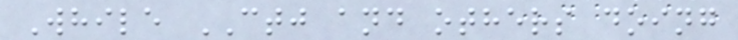While CTJ and others doing
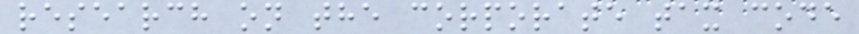research on the corporate tax code
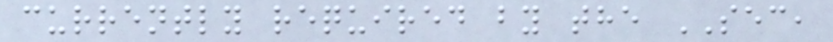currently required by the SEC,
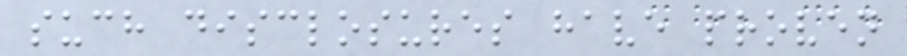such disclosures have proven
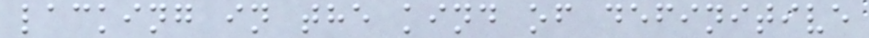lacking in the kind of definitive
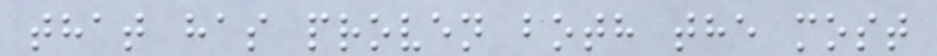that has proven both the most
